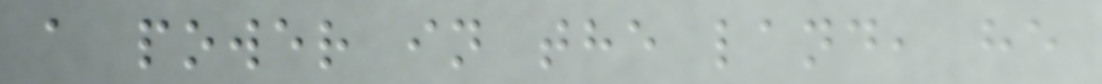a power in the land, he
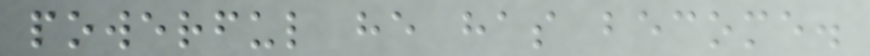powerful he has become.
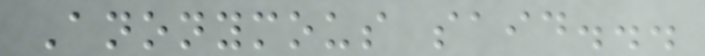Anonymous said...
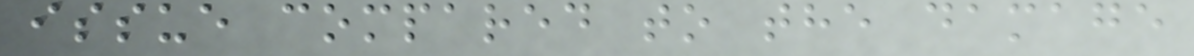issue compared to the damage
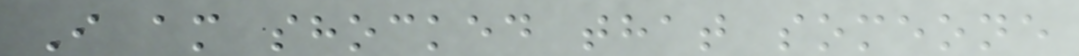I am shocked that someone
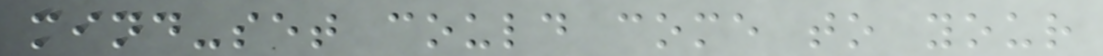mind-set could come to your
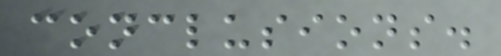conclusions.
